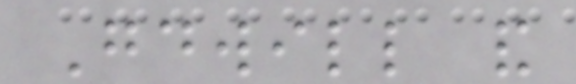Goodwill and
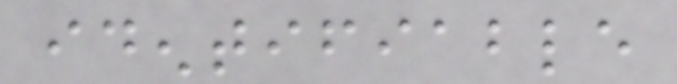identifiable
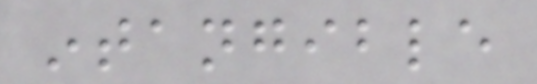intangible
